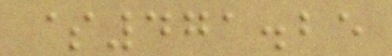$471.25
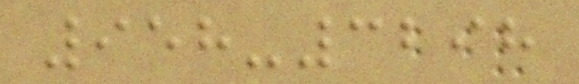958-3298
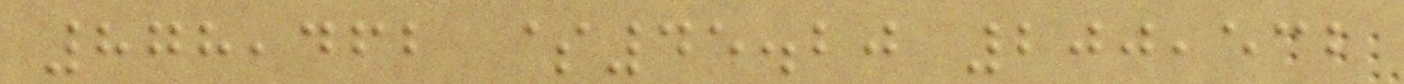878,462 $45.20 200,532
